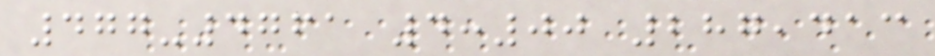477-4761 4:00 287,413
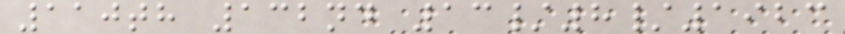110th 132nd 13/8/1923
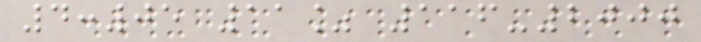4:05 11% 116-2000
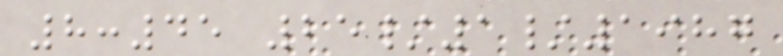8:45 25/1/1987
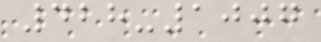428-1007
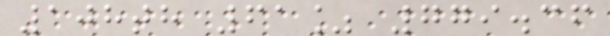108th 61% 779.36
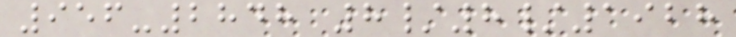956-2848 8/8/1928
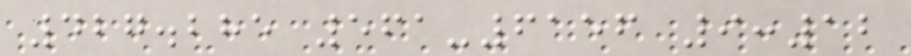427.285 561-6156 9:12
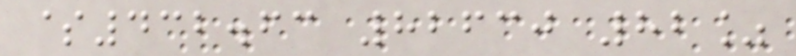$432.63 82630 82%
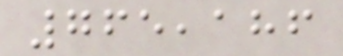765,186
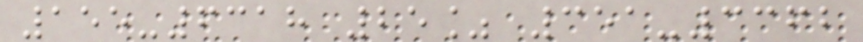155-6318 25% 351-3362
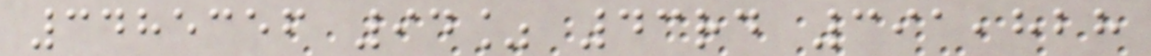3485356 94% 43rd 391,828
